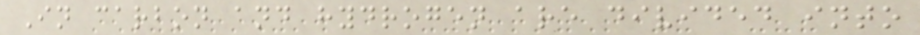In carbon and hydrogen are divided into
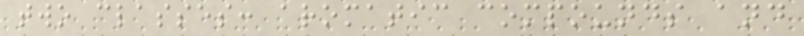two classes: aromatic compounds and
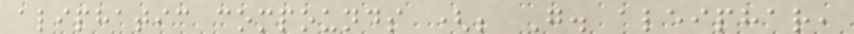aliphatic compounds (; G. aleiphar,
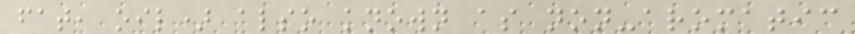fat, oil) also known as non-aromatic
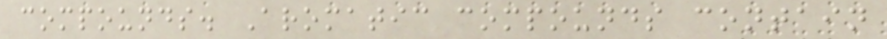compounds. Aromatic compounds contain
